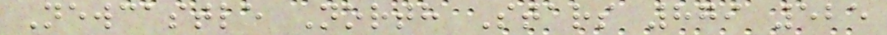Newcastle North Stars 879 525
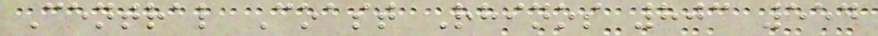Central Coast Rhinos 803 554
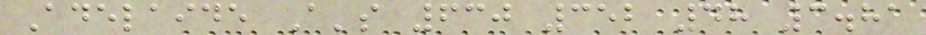Adelaide A's 630 352 48 3.81
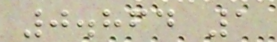0.864 1
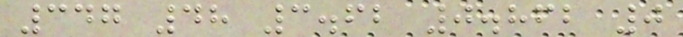347 48 3.62 0.862 0
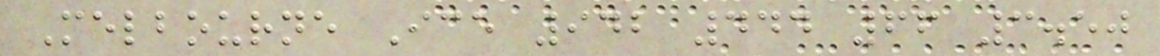Melbourne Ice 942 444 66 3.50
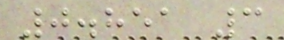0.851 3
